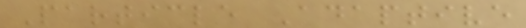Particle Adaptive
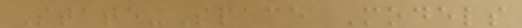State-Space Models
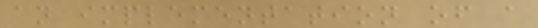an implementation of a
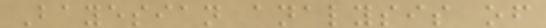Bayesian analysis of
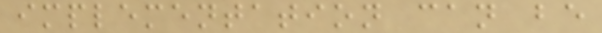implementation can be
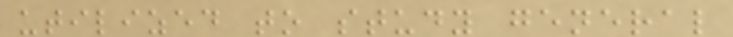utilized to study general
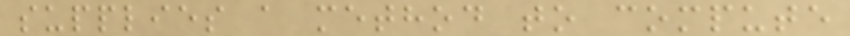supplies a method to compute
